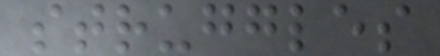struggles
